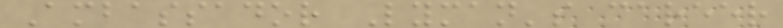Ambassador Lyman's career
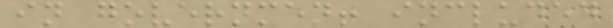in government included
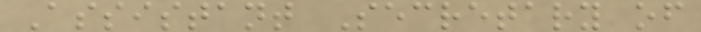Assistant Secretary of
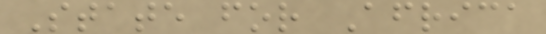State for Africa
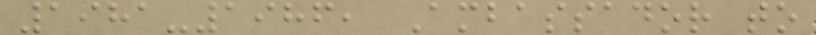1981-1986, Ambassador to
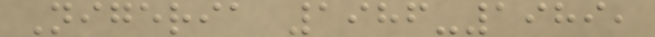Nigeria 1986-1989,
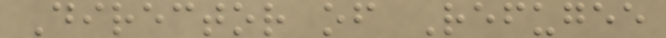Director of Refugee
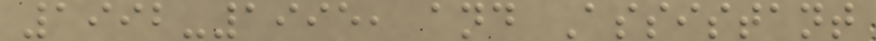1992-1995, and Assistant
